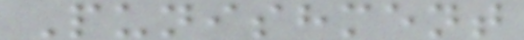Punishment
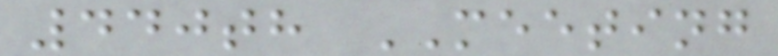440th MEETING
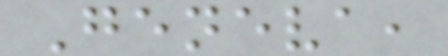Geneva,
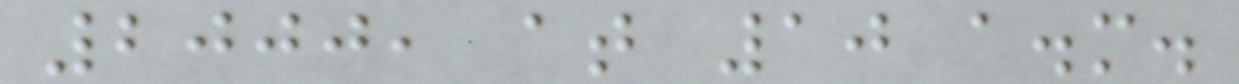2000, at 10 a.m.
